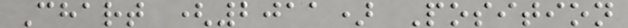Chart (2011) Position
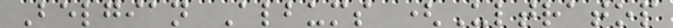Belgian Albums (Ultratop
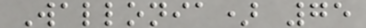Wallonia) 75
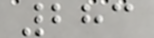283
